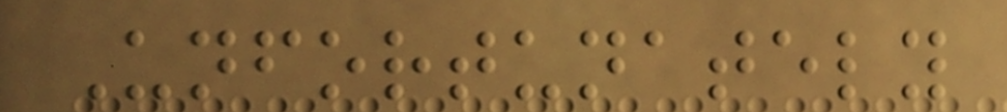Unfortunately
